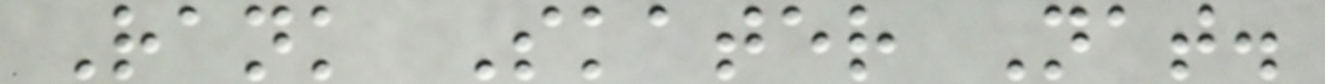Rank Skater Nat.
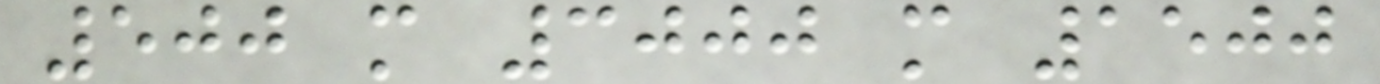500 m 3000 m 1500
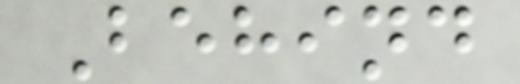Behind
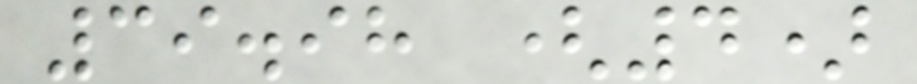39.98 (4)
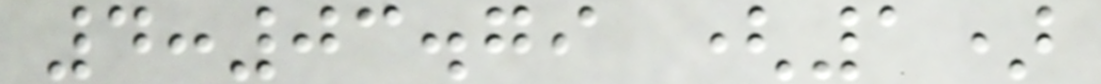4:03.79 (1)
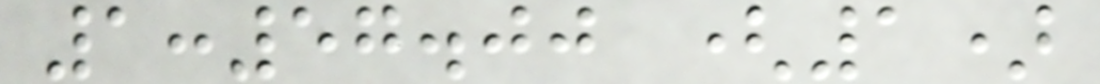1:57.00 (1)
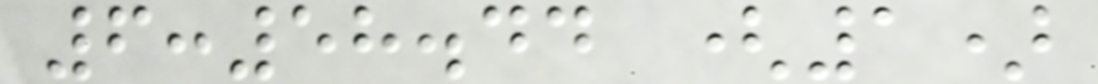6:58.44 (1)
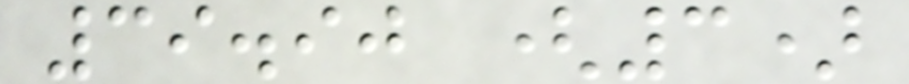39.90 (3)
